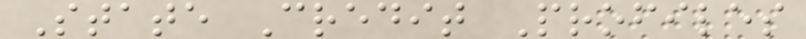State Credit Profiles
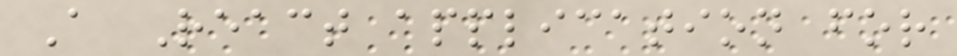A React application for
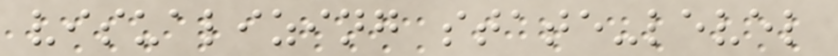visualizing state-level
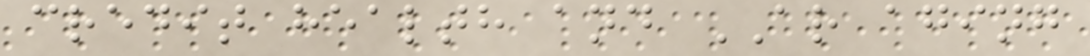credit health and AR aging
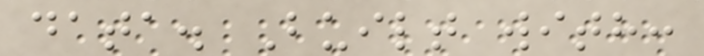data. Built with:
